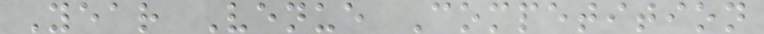Year Venue Competition
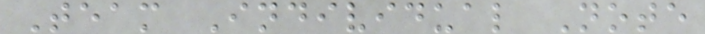Team Individual Note
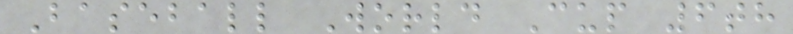Baseball World Cup 6th
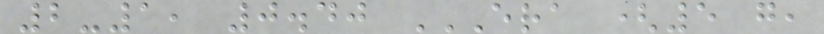2-1, 0.40 ERA (5 G,
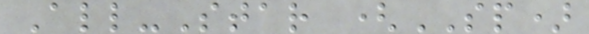All-Star (SP)
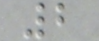2
